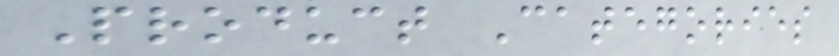Product Categories
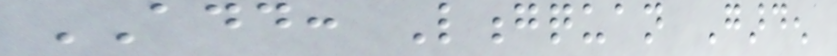ADD: Longquan Garden
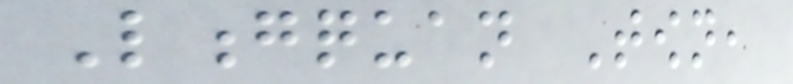Longquan Town,
